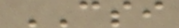CSI
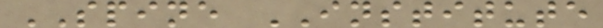SPINE INSTITUTE
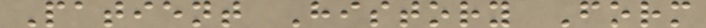Patient History Form
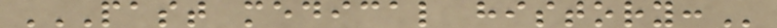PAST MEDICAL HISTORY:
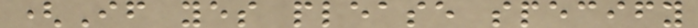(If yes please specify
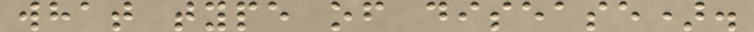what type of disease).
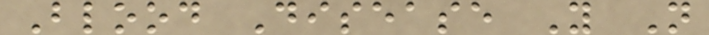Blood Disease Y N
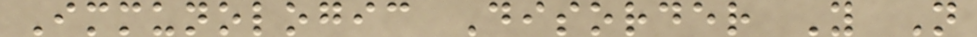Immunologic Disorder Y N
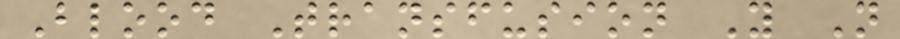Blood Transfusion Y N
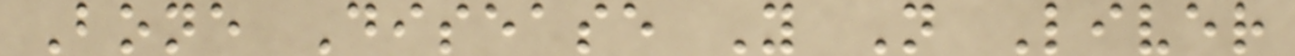Bone Disease Y N Liver
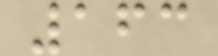163
